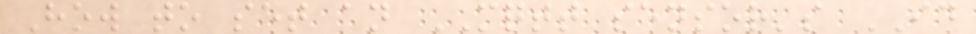How to set an MQTT sensor's ID
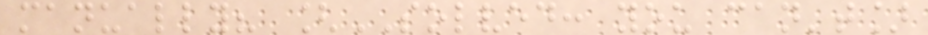manually? [SOLVED: you can't]
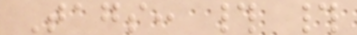Tags: # #
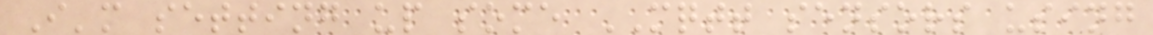I'm setting up some MQTT sensors using
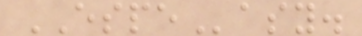ESPEasy.
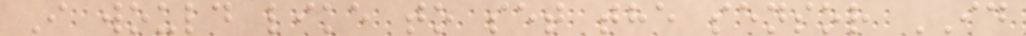I would like to set the sensor ID
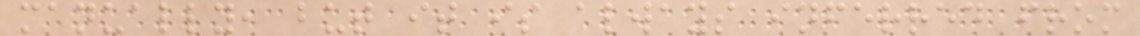manually, but it is always inferred from
